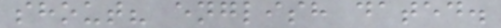shout? english dated.
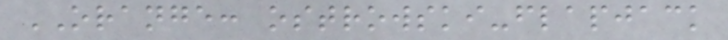ORANGE: ostrowski-flapjack
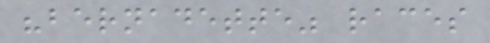"bernadette" races
